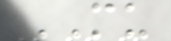MU
